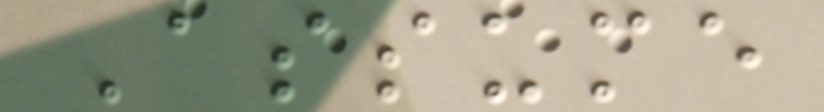Assume
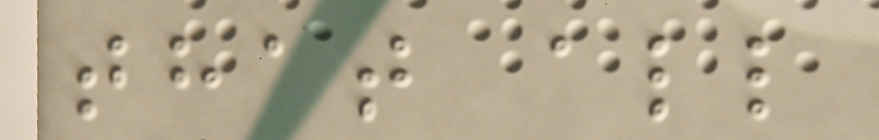that all
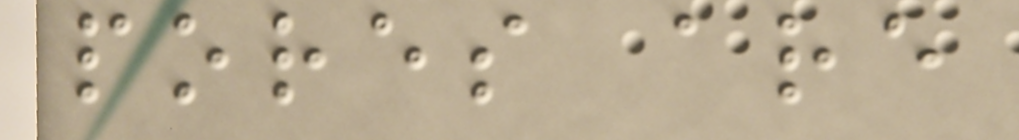pores are
